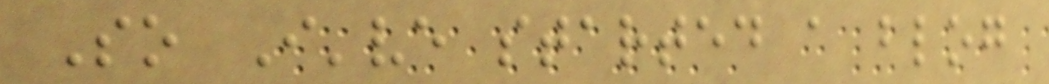So I've started a blog
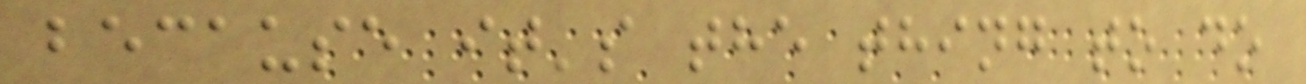because it's the thing to do
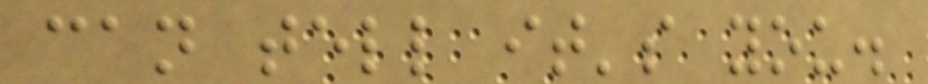can tell it's you.
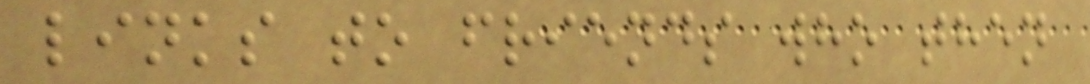links to friends who then
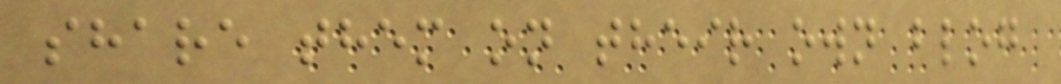share them on their own blog
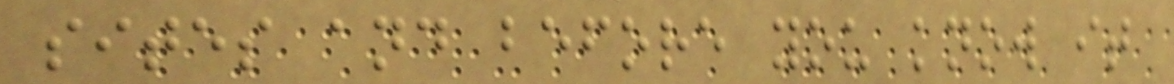sites and before you know it
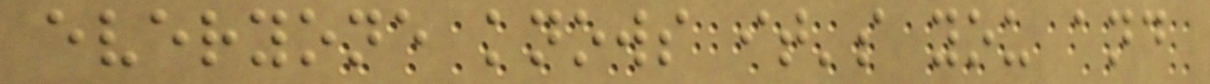everyone knows it's you and
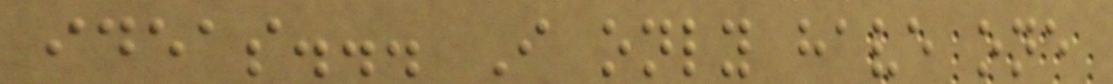ideas... I only have one
